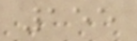155
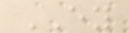EY
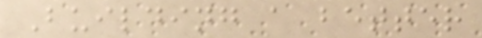Building a better
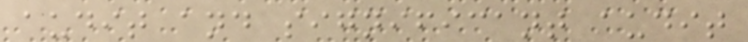audit and significant audit
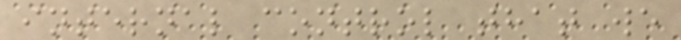internal control that we
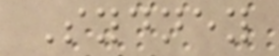Sydney
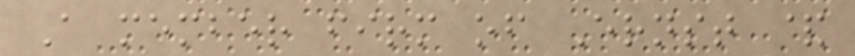A member firm of Ernst &
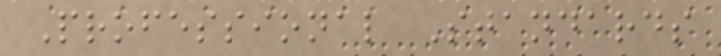Professional Standards
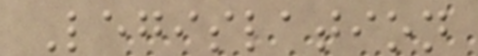Legislation
